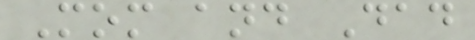Mom and Dad
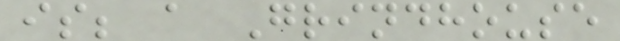is; a Grindhouse
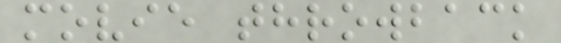movie throwback
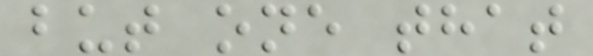but one that
